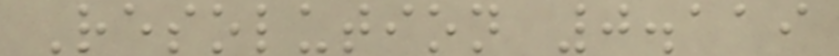Resolution 0.119
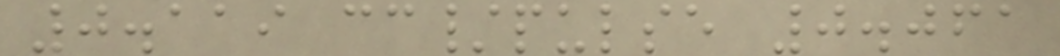0.119 cc/pulse 0.061
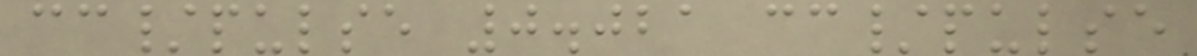cc/pulse 0.021 cc/pulse
